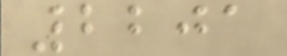2201
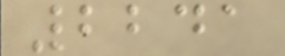2241
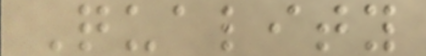Quality
